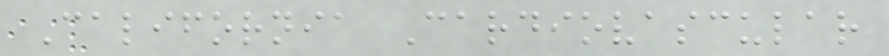California Cardiovascular
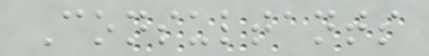Consultants
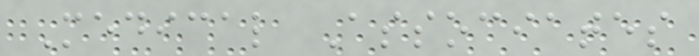Medical Associates
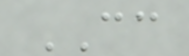CC
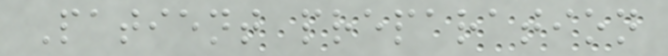Patient preparation
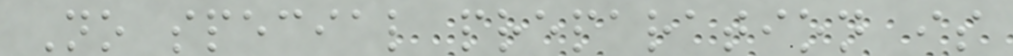No special preparation is
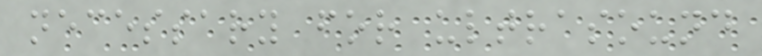necessary for ultrasound
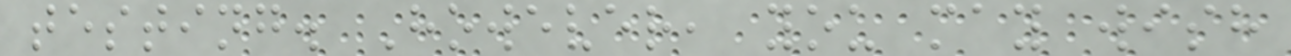testing. However, you may wish
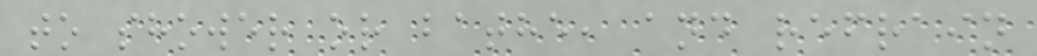to shower or bathe, and refrain
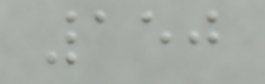150
